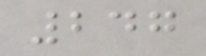247
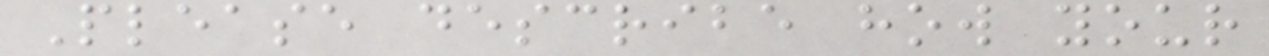Please describe how your
